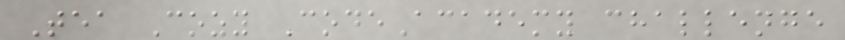Tea Cozy CodeAcademy challenge
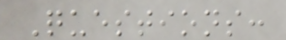Questions:
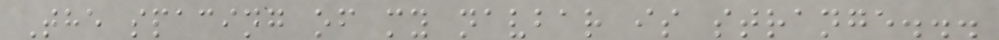The spacing of my navbar is strange...
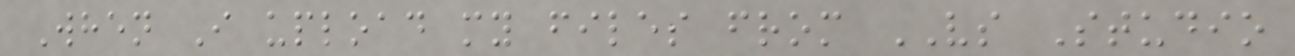When I upload my files from VS Studio
